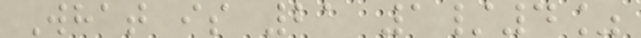What is 21 1/4%
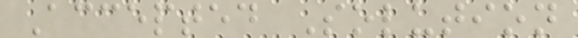Accepted Solution
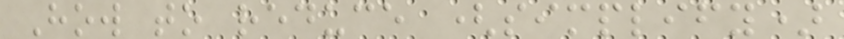How to reduce (simplify)
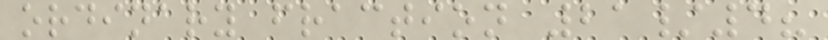ordinary fraction 21/4?
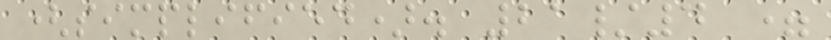(simplified). 21/4 =
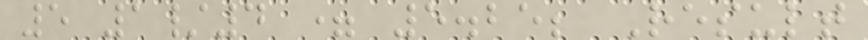5 1/4 = 5.25; Result
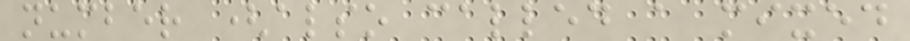number (also called a mixed
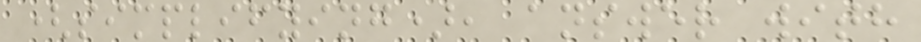(simplifying), answer with
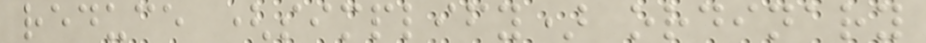reduce (simplify) ordinary
